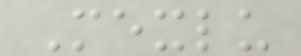Mexlu
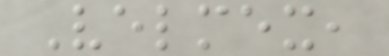Velmex,
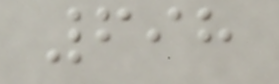698
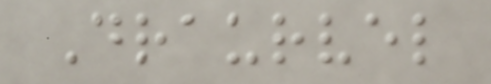Draurvel
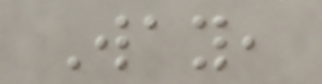Way,
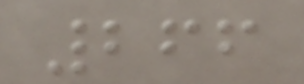266
